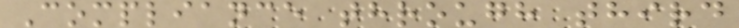Compliance through third
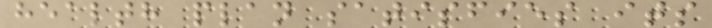health plan satisfies its
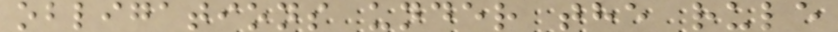obligations under the rule
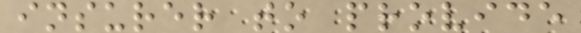insurer to provide
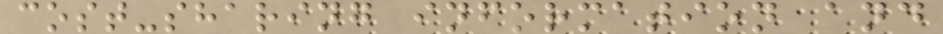cost-sharing information and
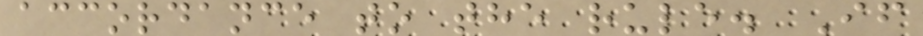accordance to the rule. If
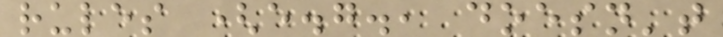rules (e.g., doesn't
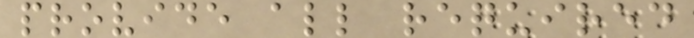provide all required
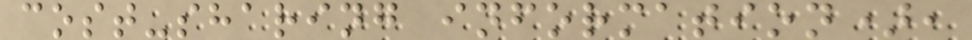cost-sharing information),
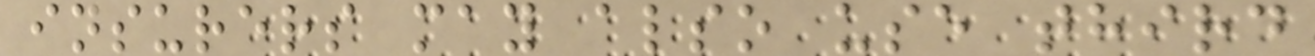insurers may also use third
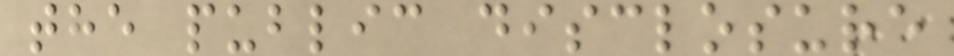the public disclosure
